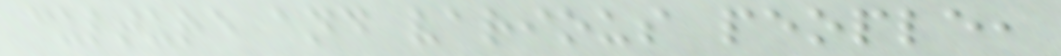culture and various people,
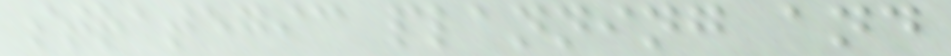strategic planning and
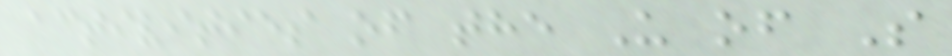activities of the U of S
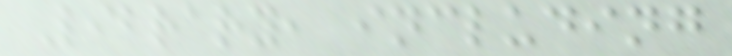Library, including
